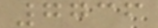7736
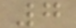7
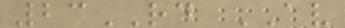23RD AV
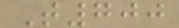T700
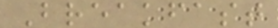Breakfast
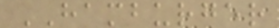HAMBURGER
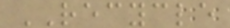RECYCLE
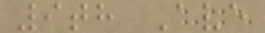9th Ave
